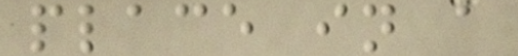place in a
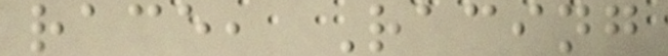race, Racing
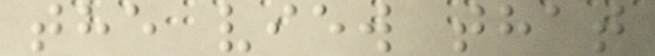the view that
